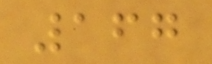167
